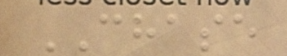CHASE
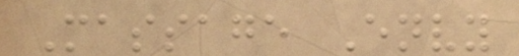Massage Envy
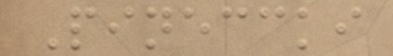Pineccki
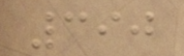390
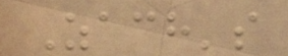Zach's
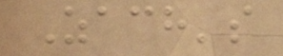Zach's
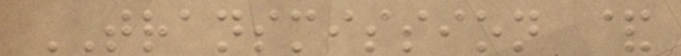TRANSMISSION &
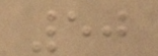50
